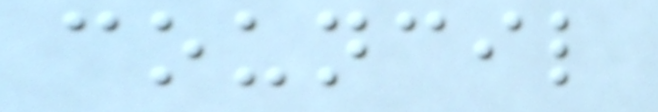council
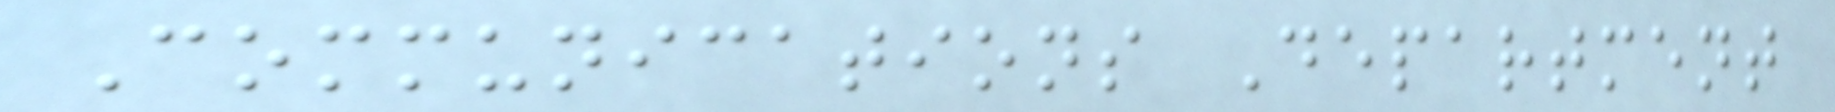Communications Department
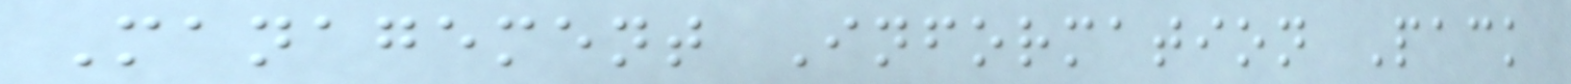Management Information Pack
